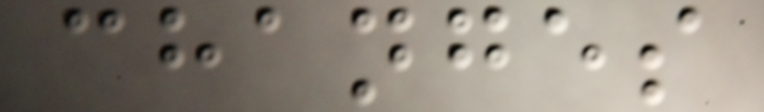changes
